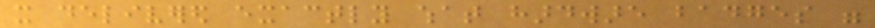it delivered exactly what hardware badges were
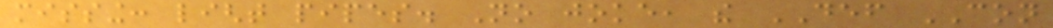missing: light pipes. No joke, the DEF CON
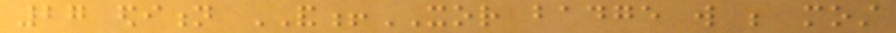27 edition AND!XOR badge will be most
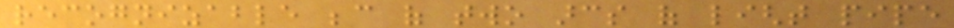recognizable because of two arcs of light pipe
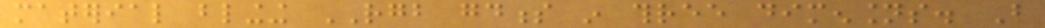material blinging RGB goodness in three dimensions. But
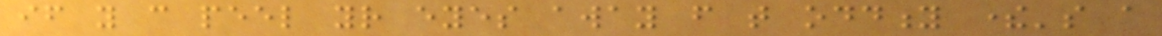if you can peel your eyes away from that oddity there's a
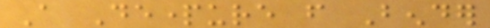A Departure from Bender
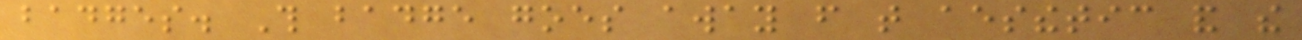badges. This badge goes away from that aesthetic and the
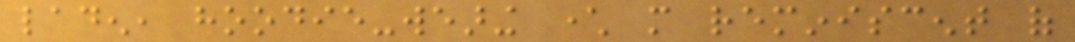laden, hoodie-wearing character more reminiscent of
